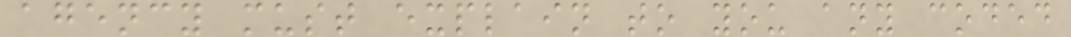agency must explain to you any coded
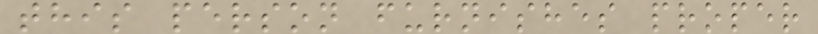this person furnishes proper
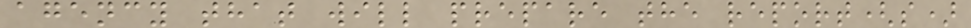agency that will prepare the report(s)
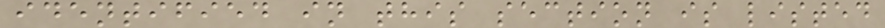identified in this section is listed
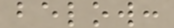below:
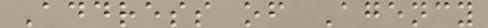Address of Agency
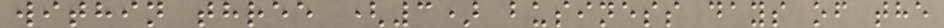within three (3) business days of the
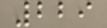229
